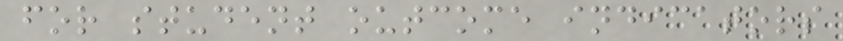for student outcome indicators
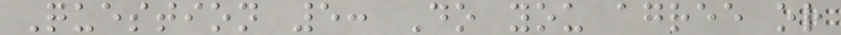Question 5: Do you agree or
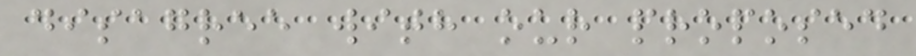disagree with our proposed
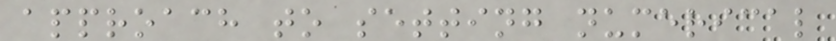approach to setting numerical
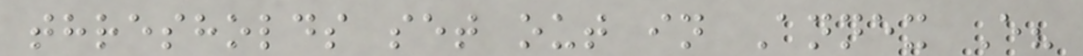thresholds set out in Annex E?
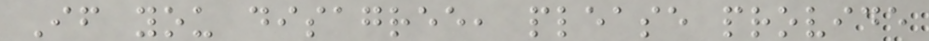If you disagree, please provide
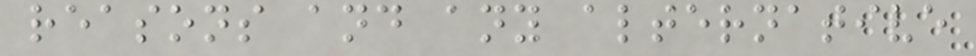reasons and any alternative
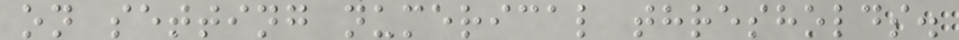on setting numerical thresholds.
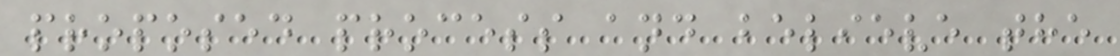proposed process and believe the
